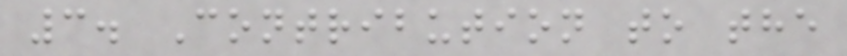3. Contribution to the
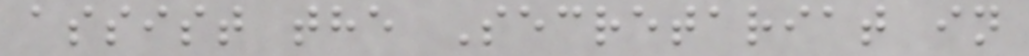assist the Secretariat in
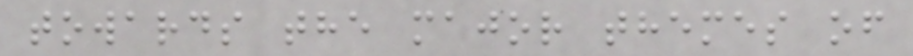towards the major themes of
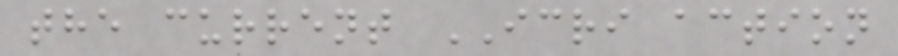the current ICRI action
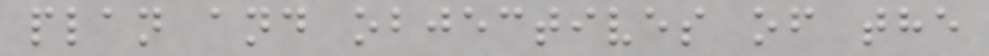plan and objectives of the
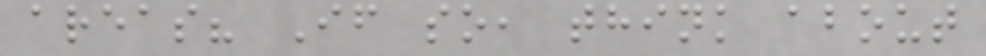areas? If so, think about
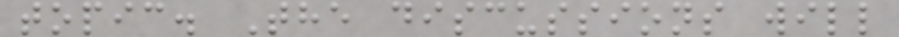topic. The discussions will
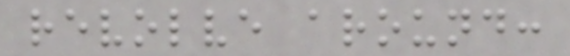revolve around:
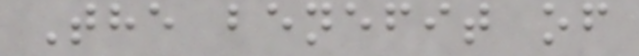The benefit of
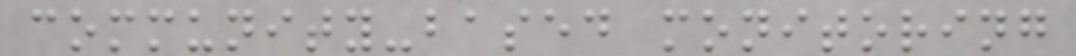community-based monitoring
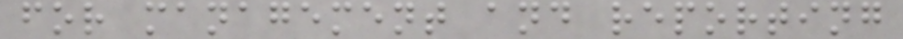for management and reporting
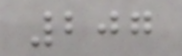207
